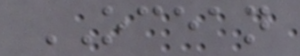OCEAN
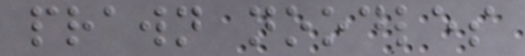prawn noodles
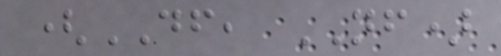(DF, NF)
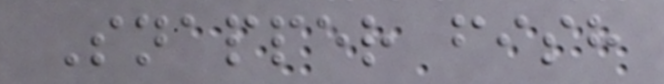Snapper fish
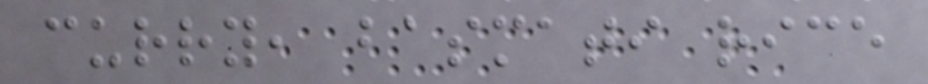curry, basmati rice
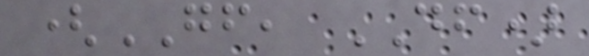(GF, DF)
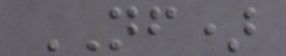NF)
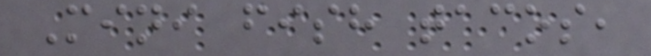Mini fish tacos,
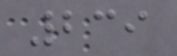239
